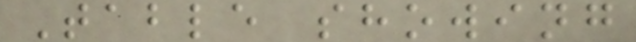Table showing
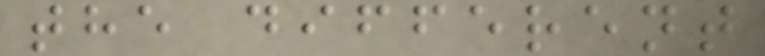the different
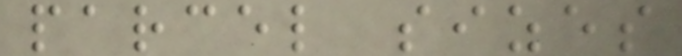parcel sizes
